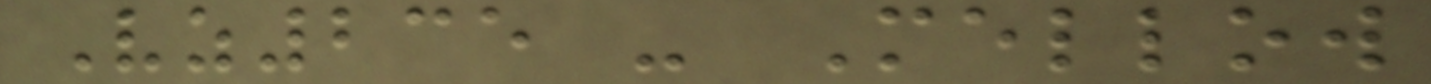Vz235 - Mellow
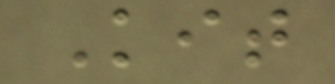Kit
